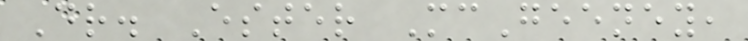Dr. Ester McGeeney,
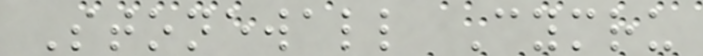Stonewall Cymru
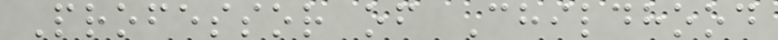Professor of Childhood
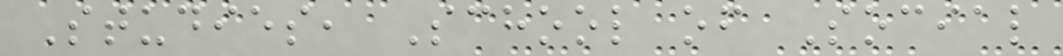Studies, School of Social
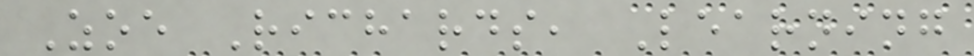Zoe Richards, Learning
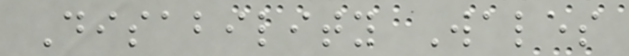Disability Wales
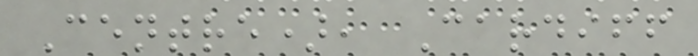Centre), Cardiff
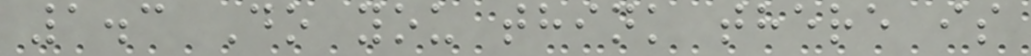1.3 Do you think there is
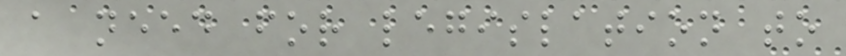a need for legislation to
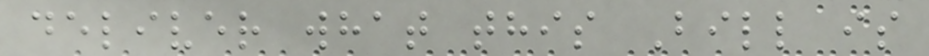deliver what this Bill is
